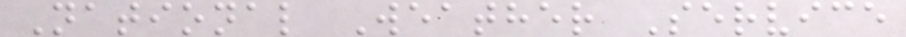National Weather Service
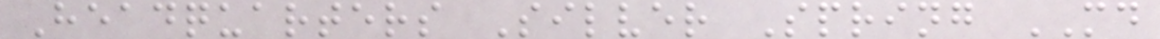Headquarters Silver Spring MD
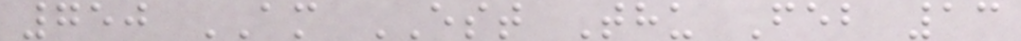750 AM EST Thu Feb 13
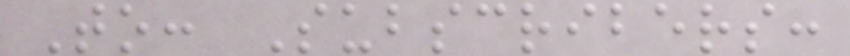To: Subscribers:
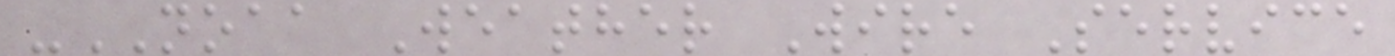-NOAA Weather Wire Service
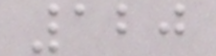120
